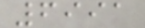6991
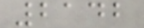2142
